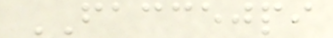FACCEJPI
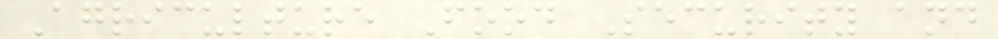Agriculture Food Security and
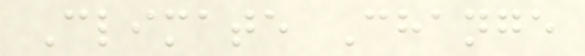Climate Change
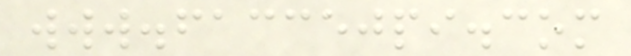www.faccejpi.com
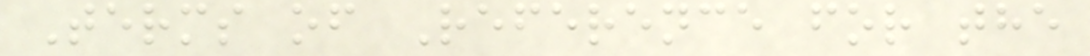Terms of Reference for the
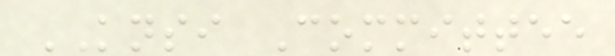KNSI Committee
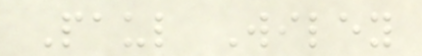Paul Wiley
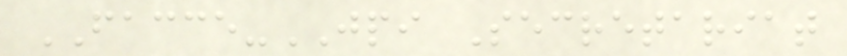FACCE-JPI Secretariat
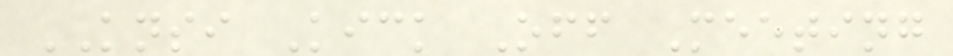KNSI Kick Off Meeting
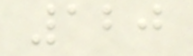120
